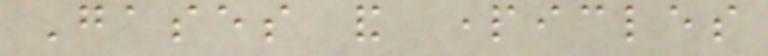Gases and particles
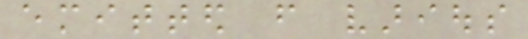emitted from various
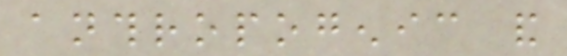anthropogenic and
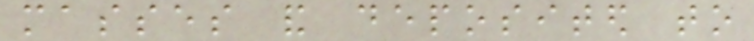masses and deposited to
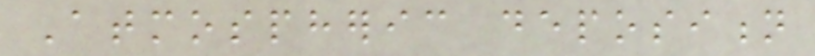Atmospheric deposition
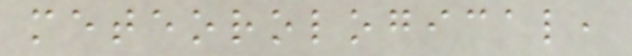meteorological,
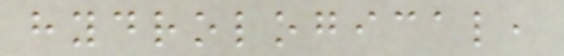hydrological,
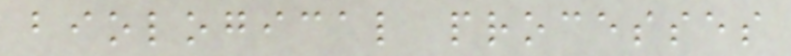biological processes
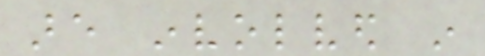are involved in
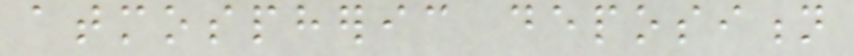atmospheric deposition
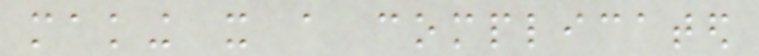making it a complicated
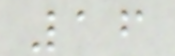16
